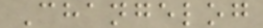Changelog
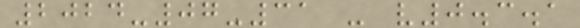2024-07-31 - v0.3.1
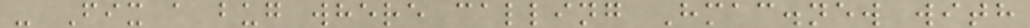- Fix a bug where calling Hmac.new with
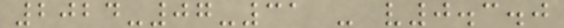2024-07-31 - v0.3.0
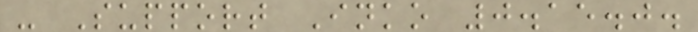- Support Inko 0.15.0.
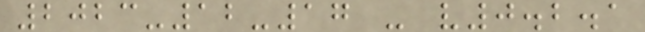2023-12-17 - v0.2.1
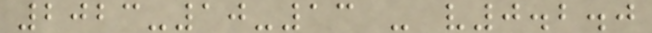2023-10-13 - v0.2.0
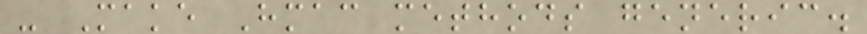- Make Hmac methods generic.
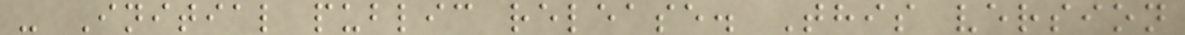- Initial public release. This version
